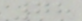78
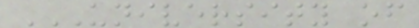UNIVERSITY OF
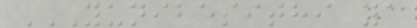YUNIBESITHI YA
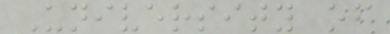University of
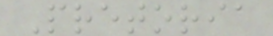Pretoria
